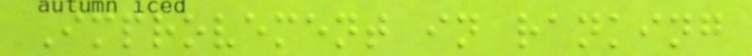Improvement in ranking
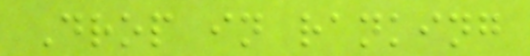Drop in ranking
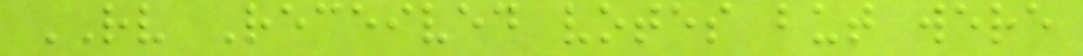RV Received votes but were
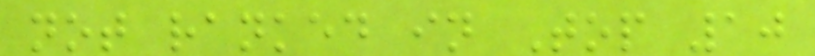not ranked in Top 10
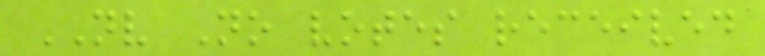NV No votes received
